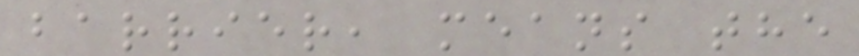barrier, means the
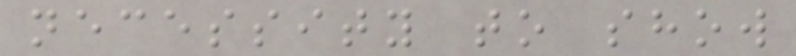necessity to show
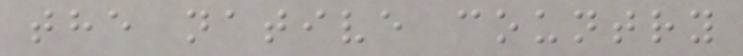the native country
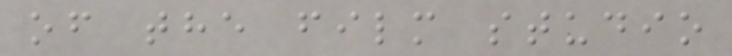of the film studio
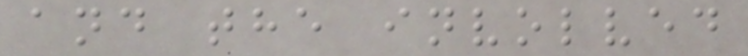and the involved
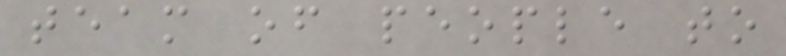team of people to
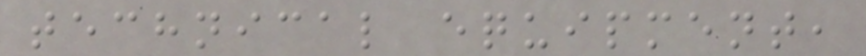technical equipment,
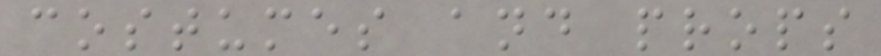costumes and props
